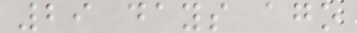29 days ago
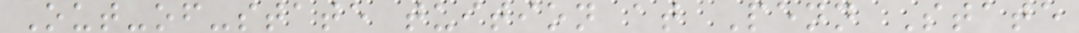Out-of-state tuition at Penn State
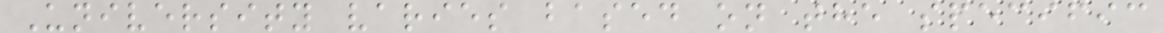University varies based on the specific
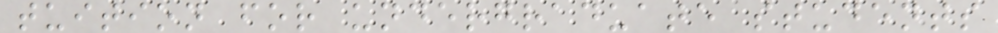tuition for undergraduate students
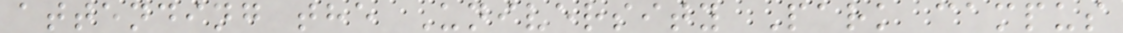attending the University Park campus
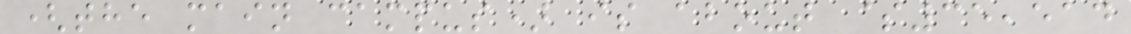(the main campus) is about $35,514
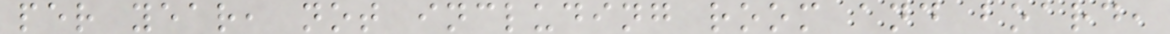per year, not including room and board,
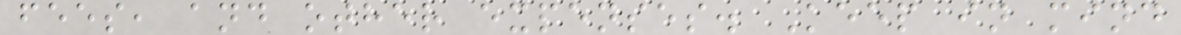fees, and other expenses. Keep in mind
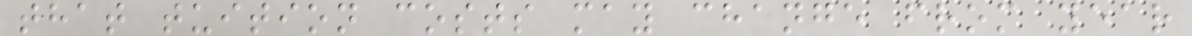that tuition costs may change from year
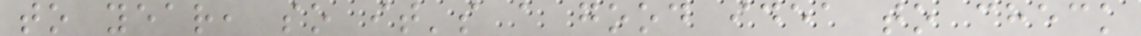to year, so it's a good idea to check
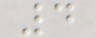4
